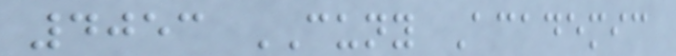4053 CUNY Academic
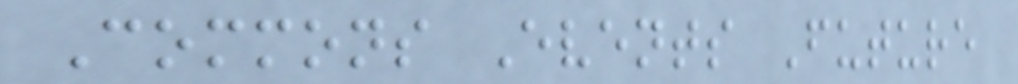Commons Events Future
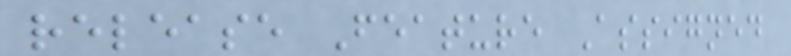release Feature Assigned
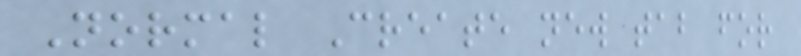Normal Create new tab for
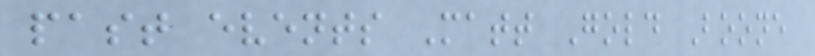past events Matt Gold Boone
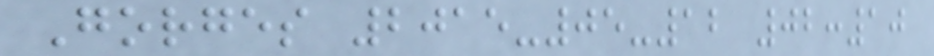Gorges 2015-05-12 02:10
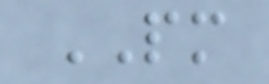PM
